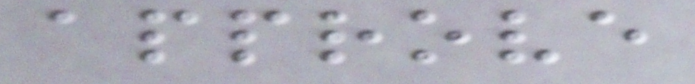approve
